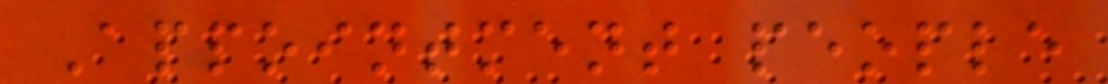Appointment people
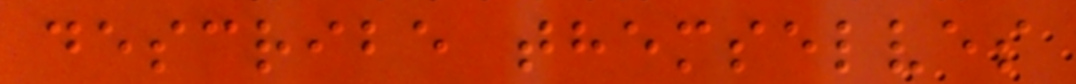describe themselves
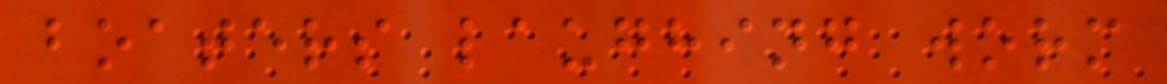boaters laughing worm
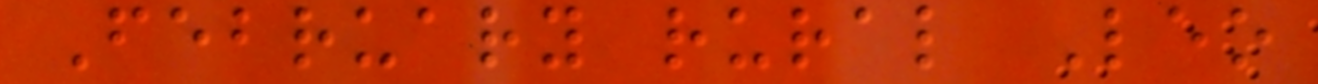February rural Leo
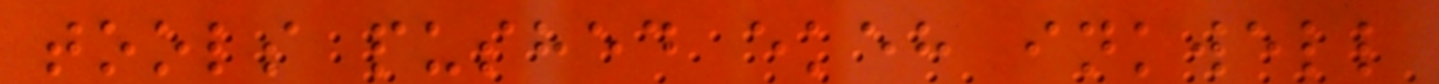tools pushed ekeh inkwell
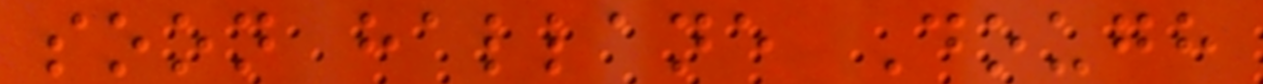soon hallane Dough
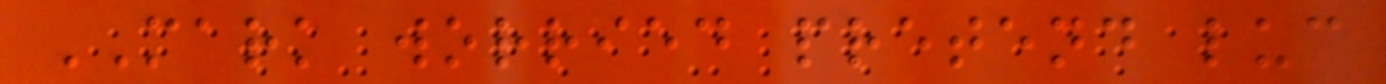MARK worried pretend luc
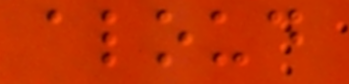aloud
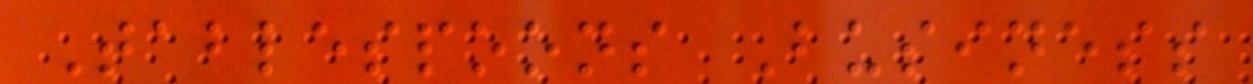Tablespoons Business
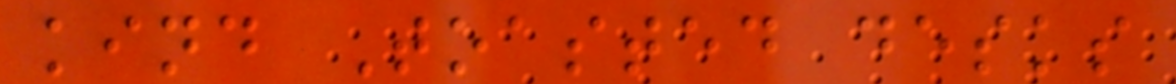kind Toasted desks
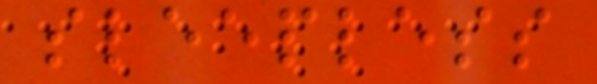sleepless
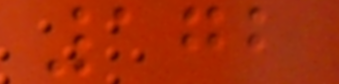172
